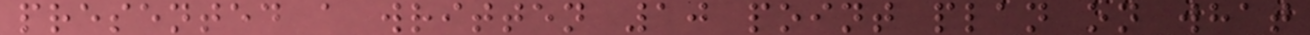presented a written 10 point plan on what
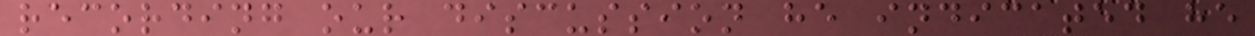recording our discussion he indicated he
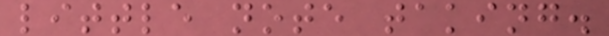little note taking.
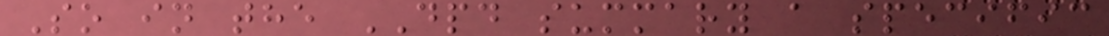So in the DPD summary a specific
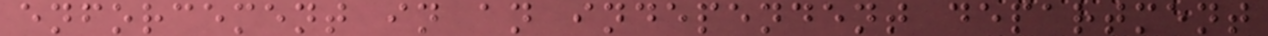enforcement in an independent department
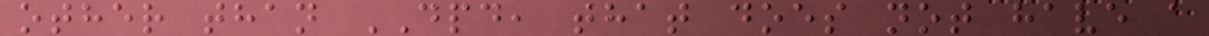other than DPD, that does not have a
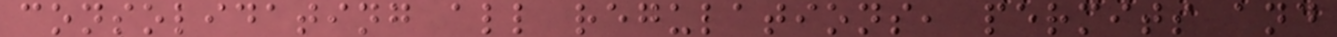consolidating all regulations, permits and
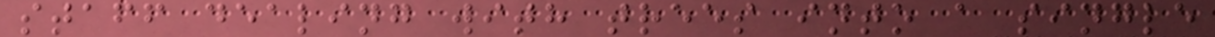staff dealing with trees into a single
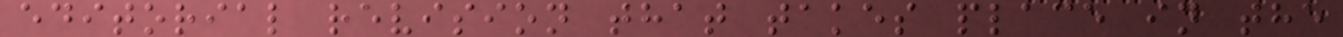editorial revision that takes place in the
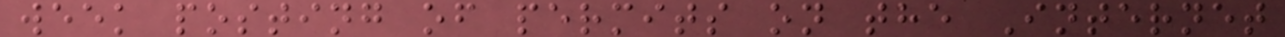week posting of permits on the Internet
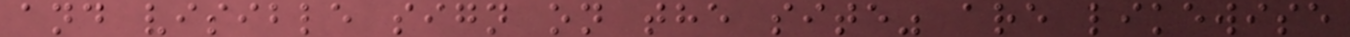and visible sign on the site" are likewise
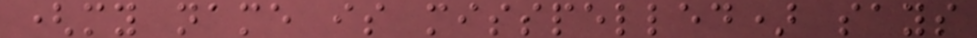(my name is misspelled) says
